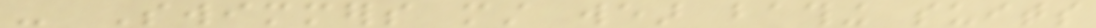- Swimmers must wear bathing suits
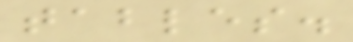tables.
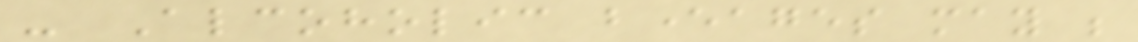- Alcoholic beverages may be
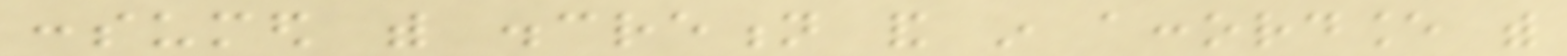consumed with discretion and in accordance with
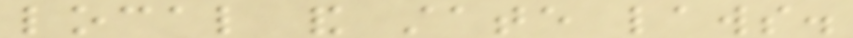local and state laws.
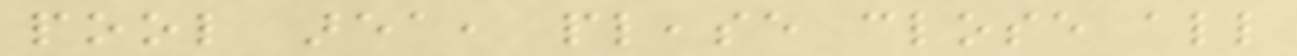pool area, please close all
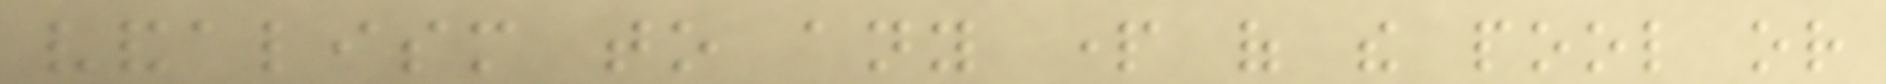vandalism to any part of the pool or
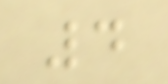4
